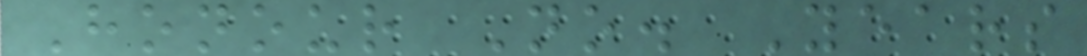Honour No. Years
